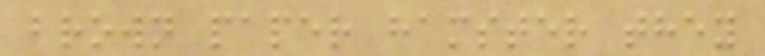brown paper hamster they
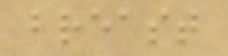breast
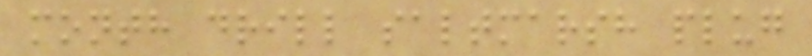month drill saltmarsh plug
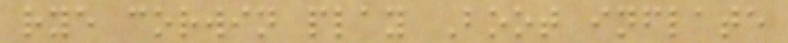rye corwin play Boot inflate
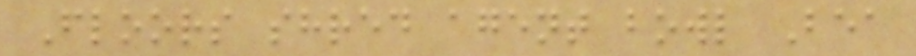Floors shred agent bowl Bea
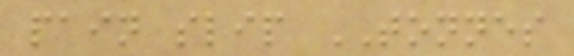pain slip TONNES
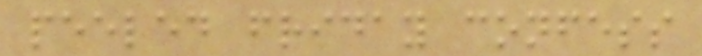peeled friday confess
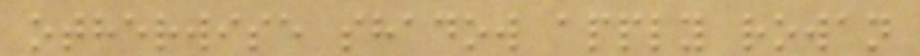otherwise shadow apply rowan
